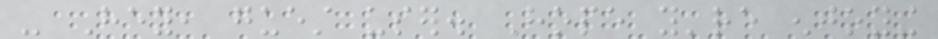- Hey, guest user. Hope you're enjoying
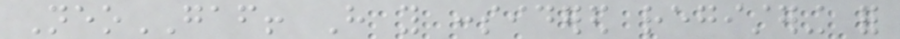NeoGAF! Have you considered registering for
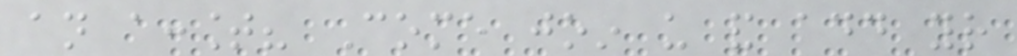an account? Come join us and add your
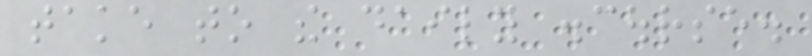take to the daily discourse.
